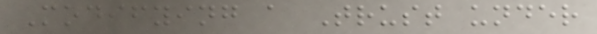Modifying a Trust under
